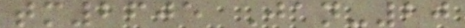tm2605 Jan-20
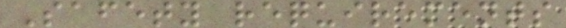Safety requirements
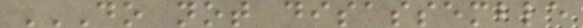DO NOT DISASSEMBLE
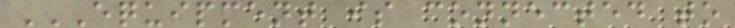EQUIPMENT IS CONNECTED TO
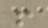!
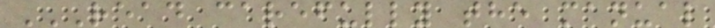READ CAREFULLY THE MANUAL
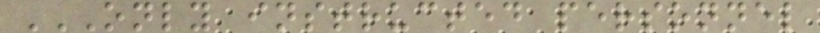ONLY INSTRUCTED PERSONNEL
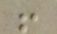!
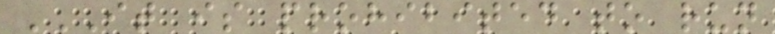IT IS PROHIBITED TO RUN
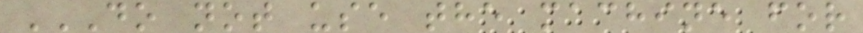DO NOT USE THE MACHINE FOR
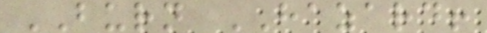BURN HAZARD!
